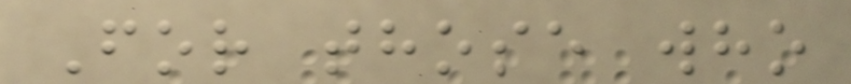For those who
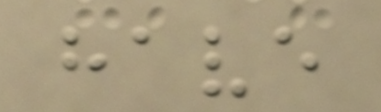have
